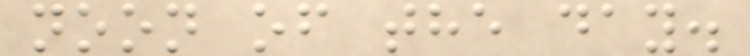noon of the day.
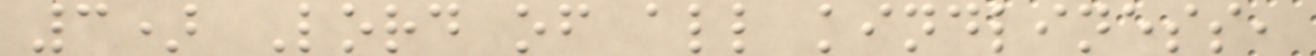3) Lord of all kindliness,
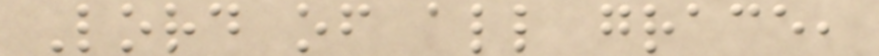Lord of all grace,
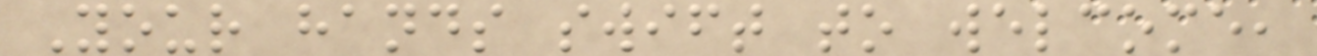Your hands swift to welcome,
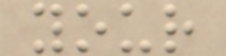your
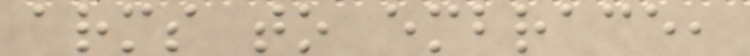arms to embrace,
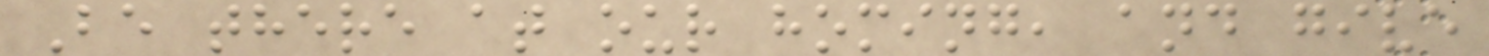Be there at our homing, and give
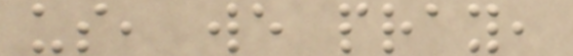us, we pray,
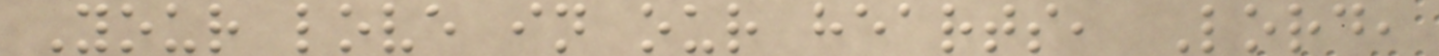Your love in our hearts, Lord,
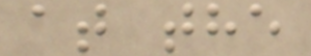at the
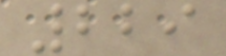229
